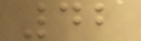42
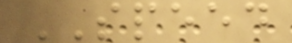SPEED
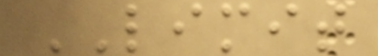LIMIT
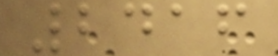2416
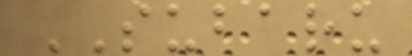SUBARU
